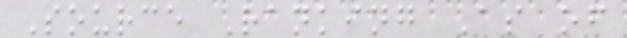Source Ranking As of
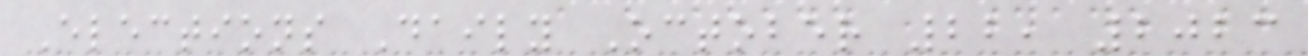Elections Daily October 22, 2023
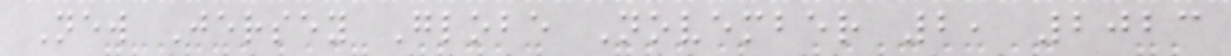New Jersey Globe November 2, 2023
